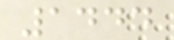1444
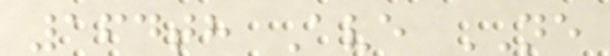164th Ave NE
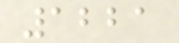1221
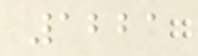1221
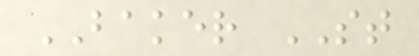BAKER ST
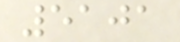5101
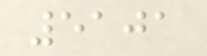5101
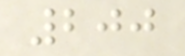200
